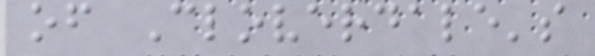of Cloverdale's
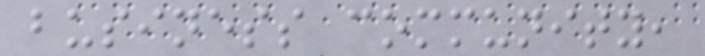business community,
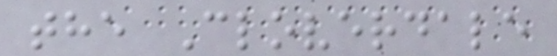the Cloverdale
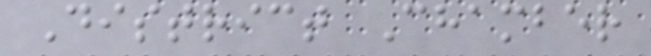District Chamber
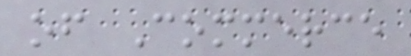of Commerce
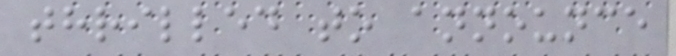thrilled to announce
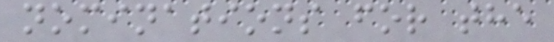nominations for the
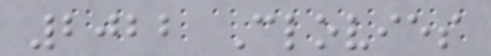2022 Clovies
